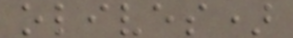olives)
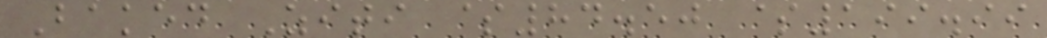Baked Ziti $84.50 $199.99
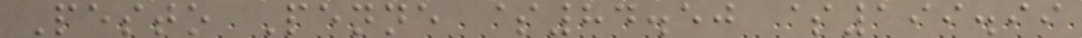Pesto Penne $84.50 $199.99
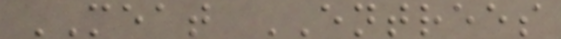MEAT ENTREES
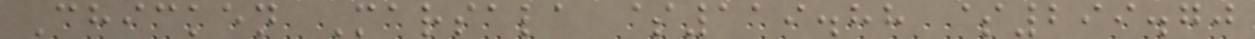Chicken Marsala $119.88 $299.70
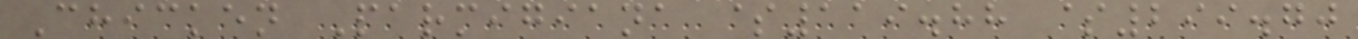Chicken Parmigiana $119.88 $299.70
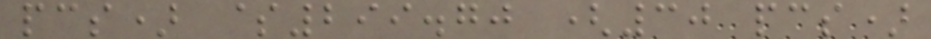pcs) $299.70 (30 pcs)
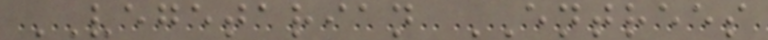VEGETARIAN ENTREES
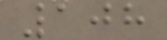108
